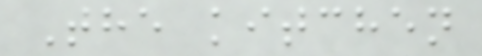The kitchen
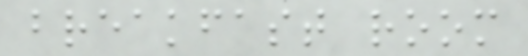breakfast room
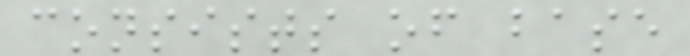consists of base
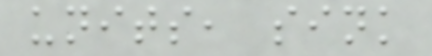units, sink
